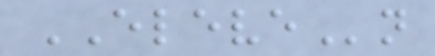ELEVEn
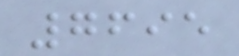7695
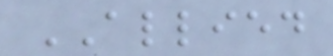ALLIED
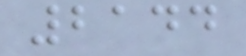2144
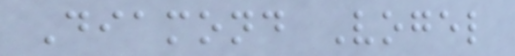Diamond Vogel
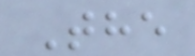The
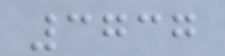3737
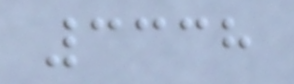3338
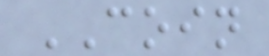COIN
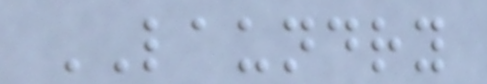LAUNDRY
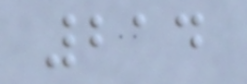214
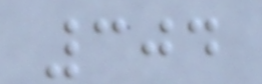304
